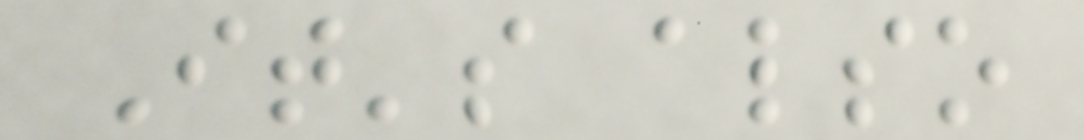It's also
